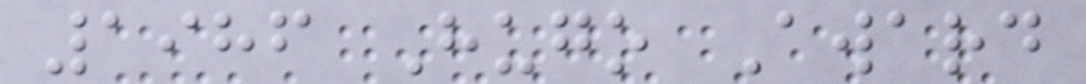1986 Hugo Award
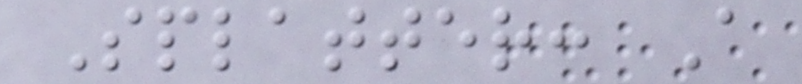Splatter: A
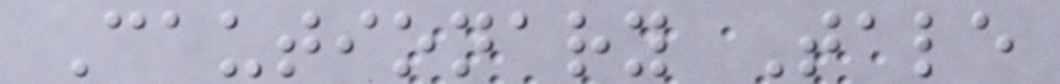Cautionary Tale
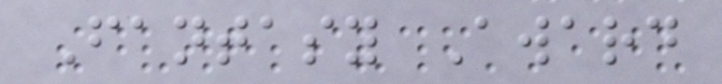Fantasy Award
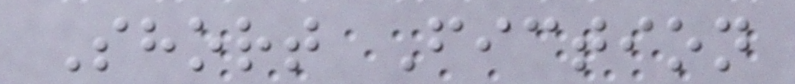Short Fiction
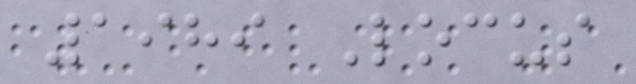1989 Locus
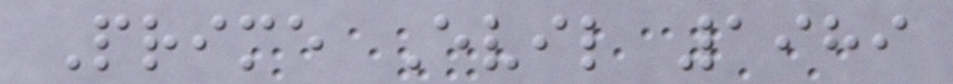Prime Evil 1989
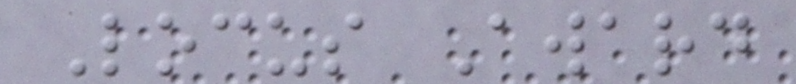Locus Award
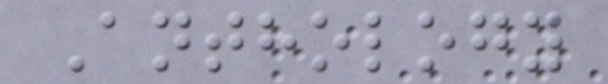Anthology
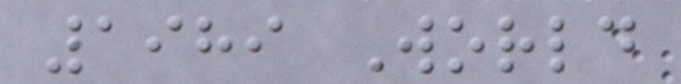1989 World
